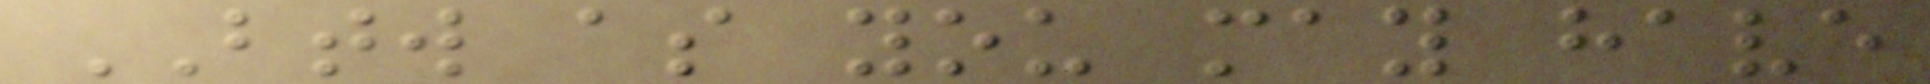BTW as you may have
